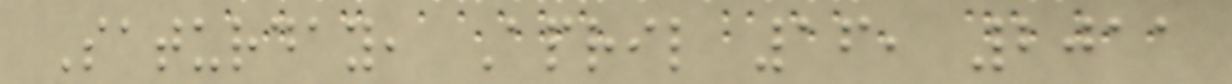Saturday, April 16, 2011
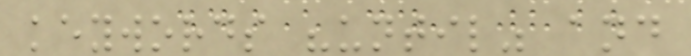keywords "until" and
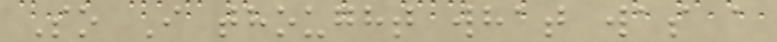So I thought what was a
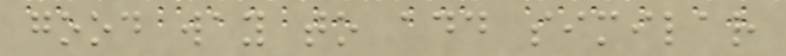good way to add similar
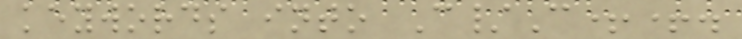keywords into C/C++.
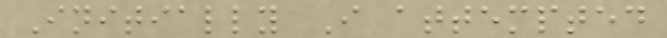Initially I attempted
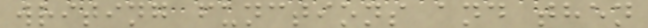writing functions and then
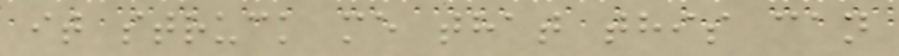it struck me that this can
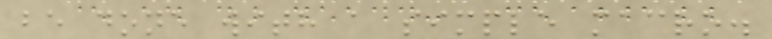be done with a simple macro.
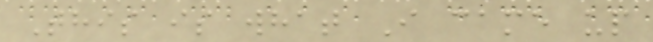This is what I came up
